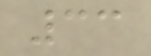33
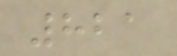821
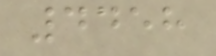4458
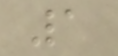1
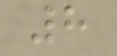8
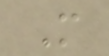M
